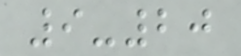9-20
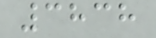3838
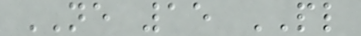NE 15 PL
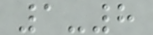1-8
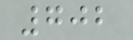702
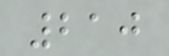210
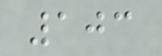103
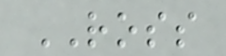ROSS
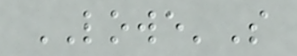LOWE'S
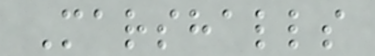Marshalls
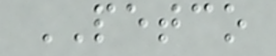PETCO
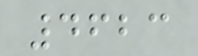4623
